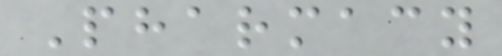Pharmacy
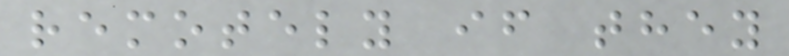remotely if they
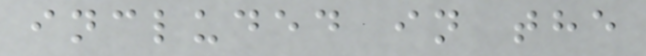included in the
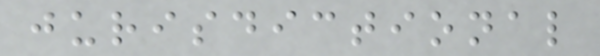jurisdictional
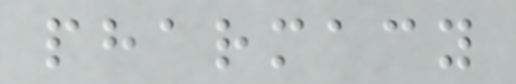pharmacy
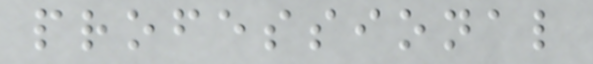professional
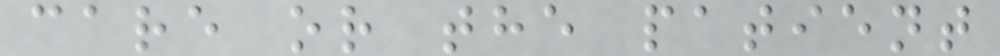care or the patient
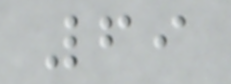69
